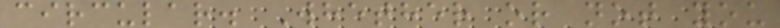circular. Whether or not you
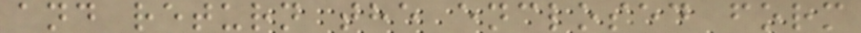and return the enclosed form
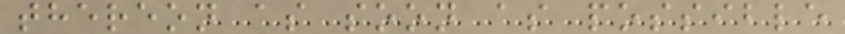thereon as soon as possible
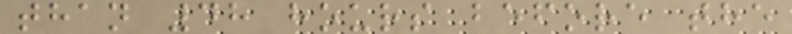than 48 hours before the
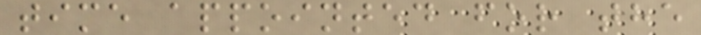time appointed for the
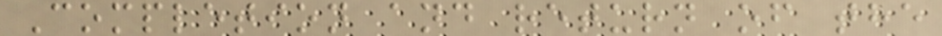Completion and return of the
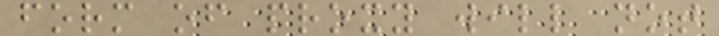form of proxy will not
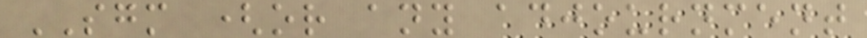SGM (or any adjournment
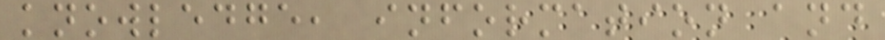knowledge, information and
